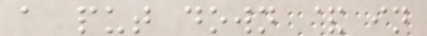a put down & in
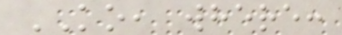KO, where:
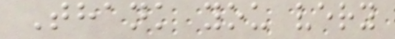Thank you very
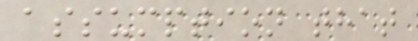assumption that
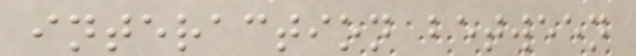interaction between
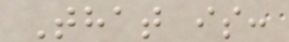That is:
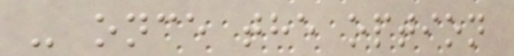- once the option
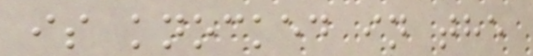is knocked in the
